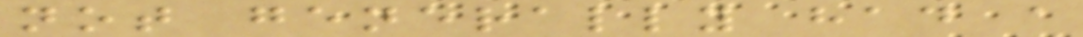not generally had a
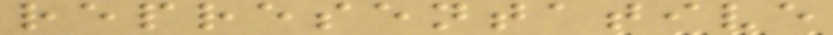representative
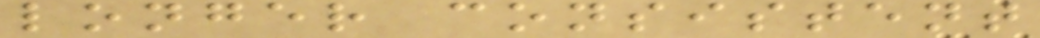longer consistent
